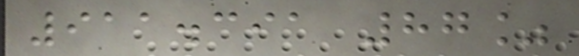911.391 87%
